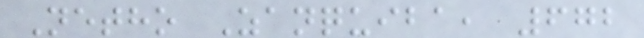Netho Zanquiba, 672
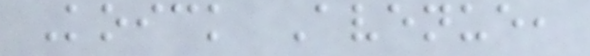Koick Avenue,
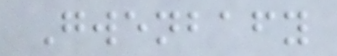Gwenbafy
